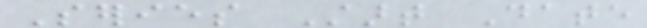Series Start Date
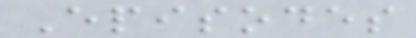Episodes
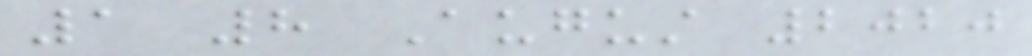1 8 August 2020
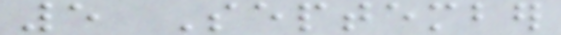5 September
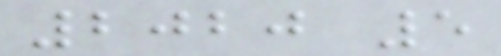2020 5
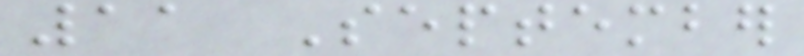11 September
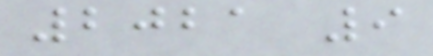2021 9
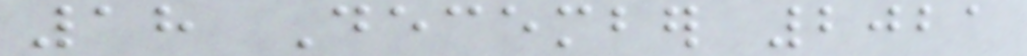18 December 2021
